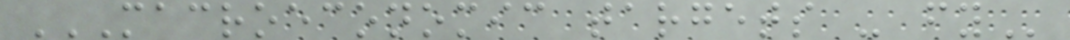MACROECONOMIC TARGETS - FY
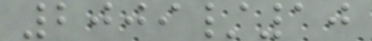2009/10
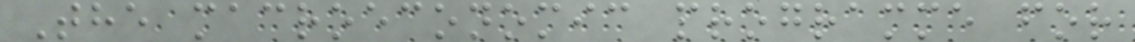The macroeconomic programme for
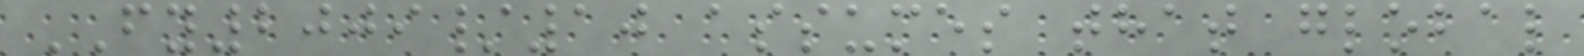FY2009/10 assumes that global
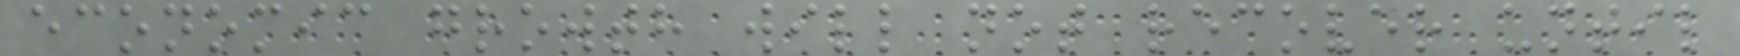economic growth will not recover until
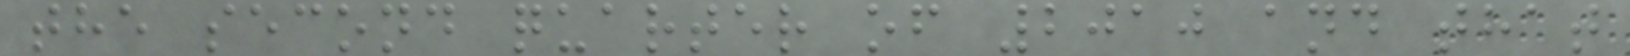the second quarter of 2010 and that
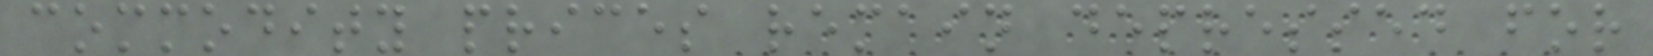commodity prices remain depressed for
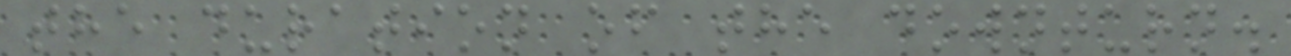the duration of the downturn.
